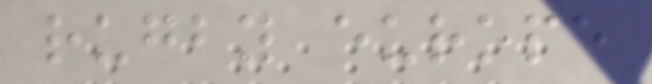rugby europe
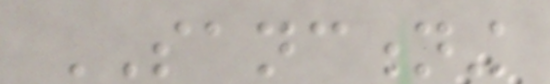SANCTIONING
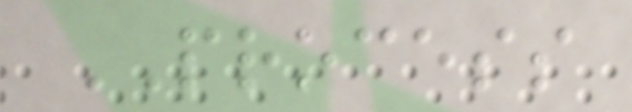PROCESS
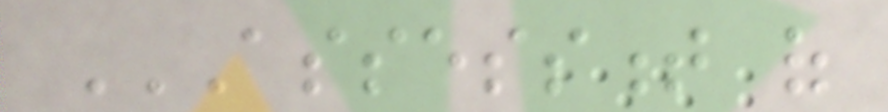ASSESSMENT OF
